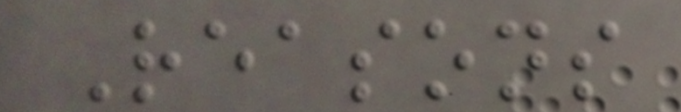Reasons
